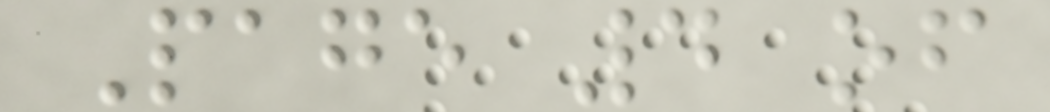Page 4 of
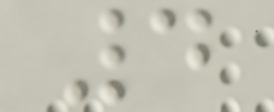4
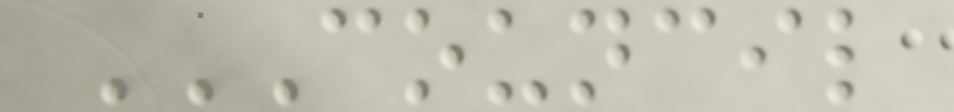COUNCIL
